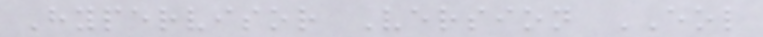Hypervisor Version EOL
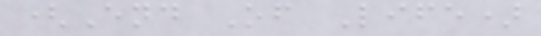(End Of Life)
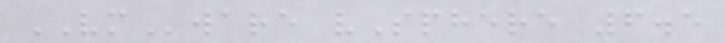VMware vSphere 6.5
